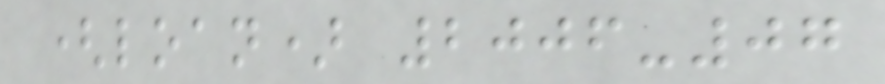(loan) 2006-07
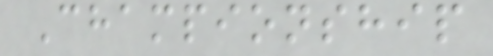Championship
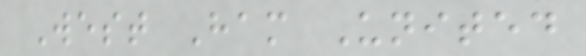West Ham United
